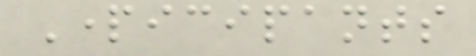Participants
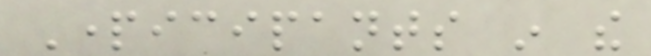Participants in the
